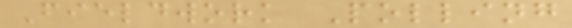Fieldwork Polling
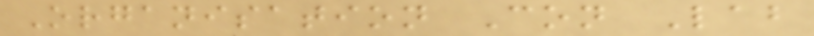Organisation Con Lab
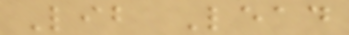Lib Lead
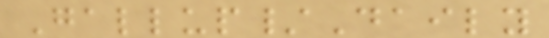Gallup/Daily
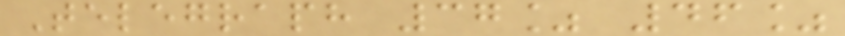Telegraph 37% 46%
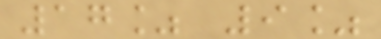17% 9%
